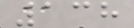138
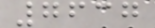7637
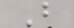B
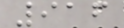916
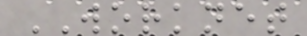WORKNET
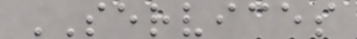SERVICES
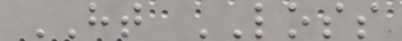HT LOSS
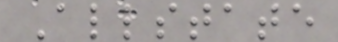Allstate
